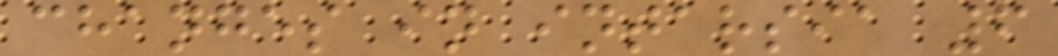changes in intarsia 6
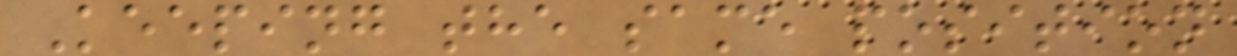Keeping the same position
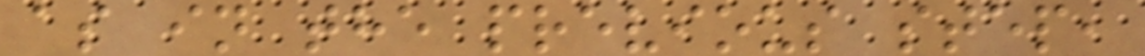as in the previous step,
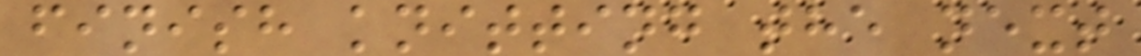finish knitting the next
